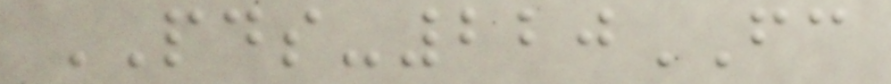PDS-220FC
